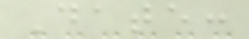Date:
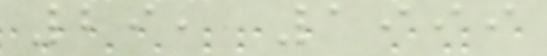29, 1999
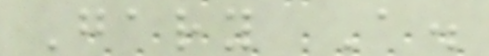Gary A.
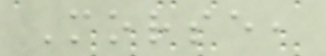Morse,
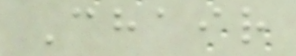Chair
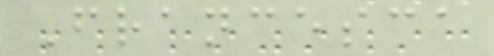Francesca
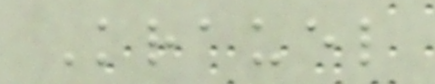Krauel
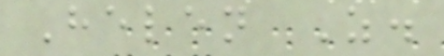Helen Z.
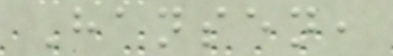Hansen,
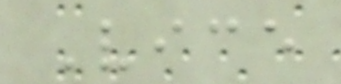Vice
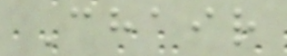Chair
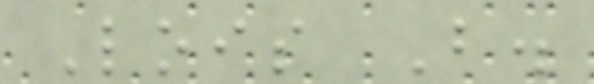Lois B.
